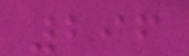296
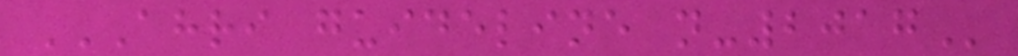AHRI GUIDELINE N-2017
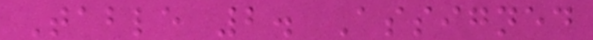Table 2. Assigned
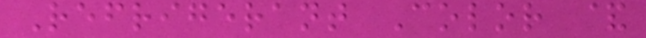Refrigerant Color &
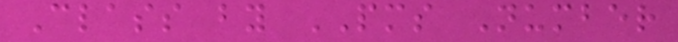Class by PMS Number
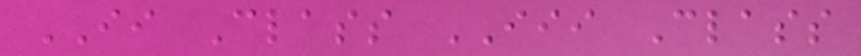II Class III Class
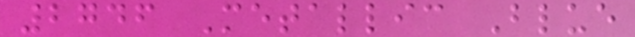2746 Metallic Blue
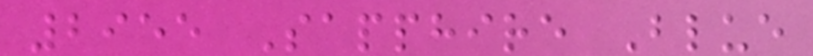2955 Sapphire Blue
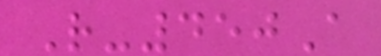R-450A
